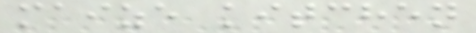maize kitchen
